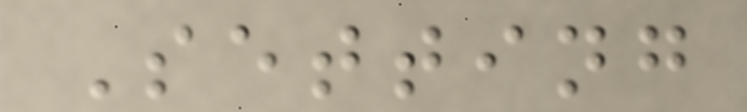Setting
